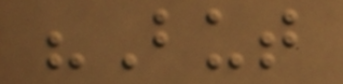"But
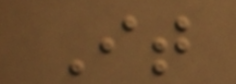It
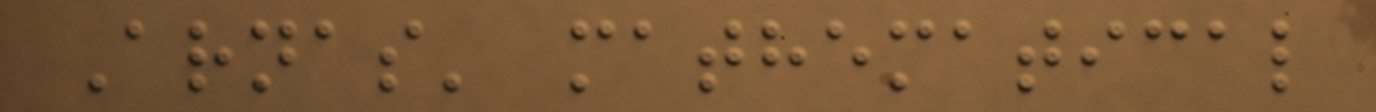Arnas' mathematical
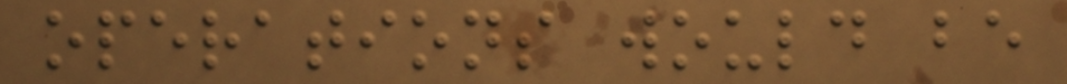operations would be
